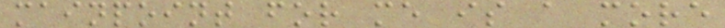mainpoint for me is a more
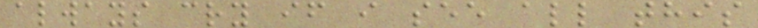always cry if i see all this
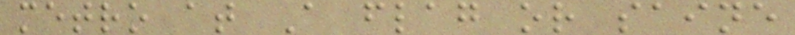metro at A flag or saine
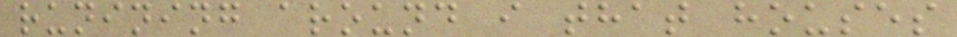runining around i that houses
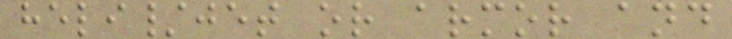heli/jet or armor and
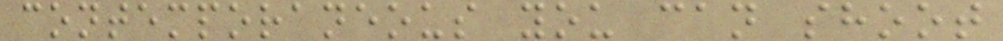contemporaneous you can shoot
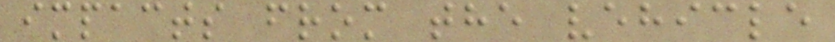impacts from the vehicle
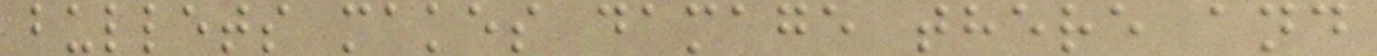bullets makes damage there and
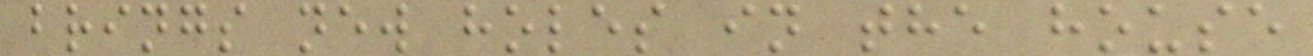brings new holes in the house
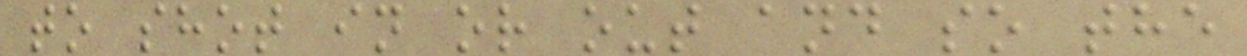to shot in or out and so the
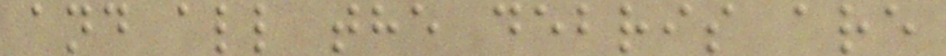and all the debris are
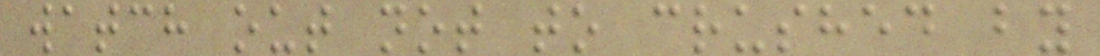watch out not to crushed by
